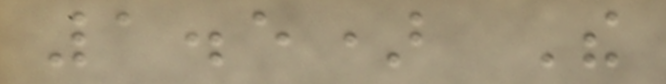1.5) The
